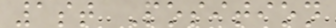1st Position
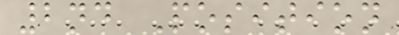2nd Position
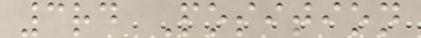3rd Position
